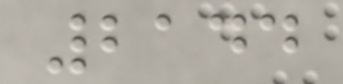2144
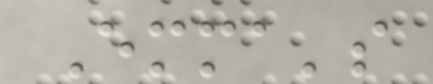Emma's
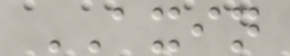AXIN
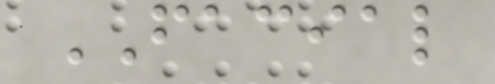FACIAL
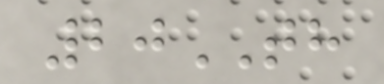20TH
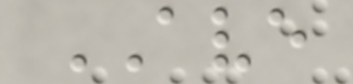AVE
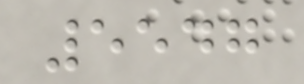5547
